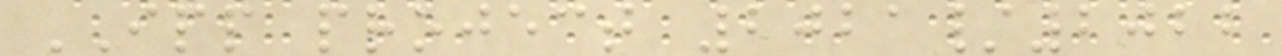IPP project 2021/2022
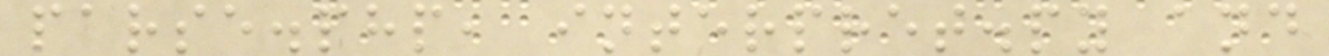parse.php, interpret.py and
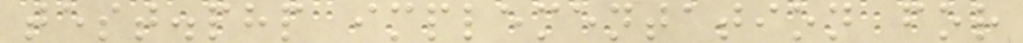test.php implementation for
